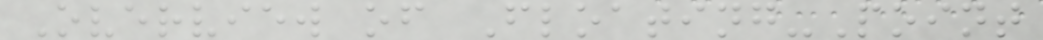Overview of Floating-Point
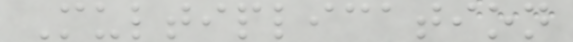Multiplication
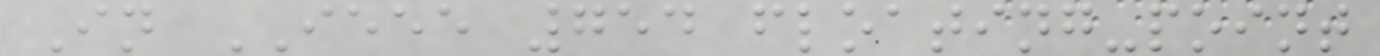In IEEE 754 floating-point
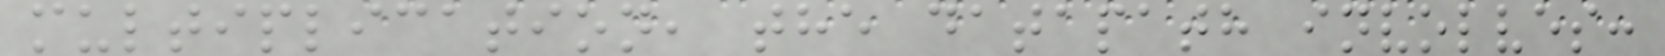multiplication, the datapath involves:
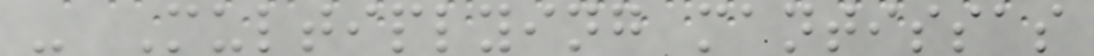- Multiplying mantissas
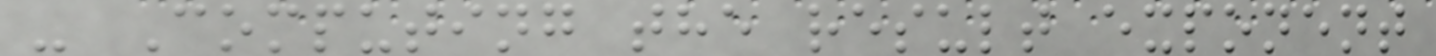- Computing the result exponent
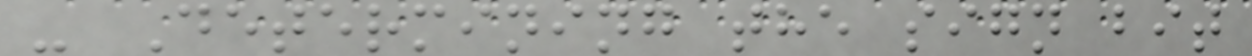- Determining the sign bit
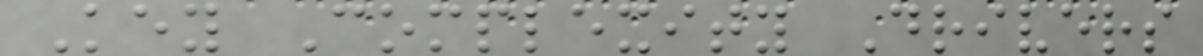Key Complexity Drivers
